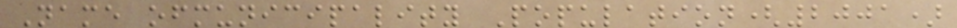Name ofmunicipality Population(2001)
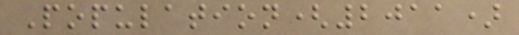Population(2011)
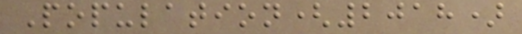Population(2018)
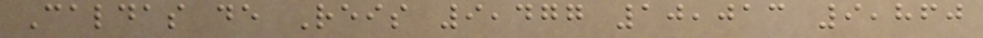Caldas de Reis 9,477 10,013 9,860
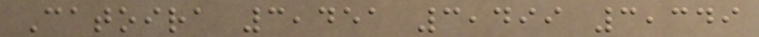Catoira 3,451 3,499 3,349
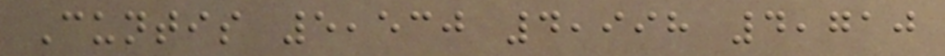Cuntis 5,530 4,998 4,710
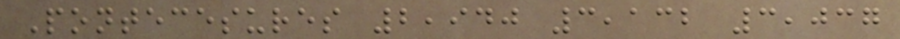Pontecesures 2,940 3,132 3,037
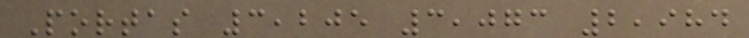Portas 3,205 3,073 2,984
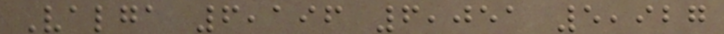Valga 6,196 6,051 5,927
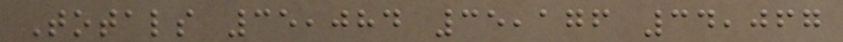Totals 35,084 35,176 34,067
